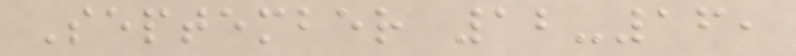September 12-16,
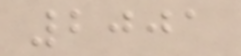2001
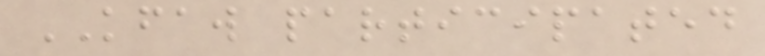KFAW participated
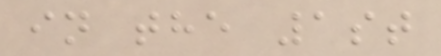in the 1st
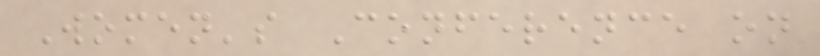Women's Conference on
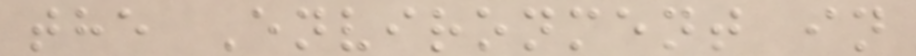the Environment in
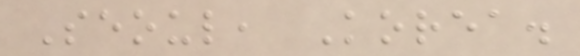Seoul, Korea.
